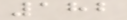182
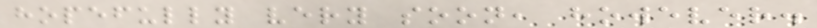hopefully very soon, however.
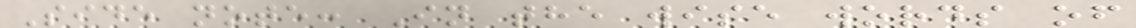Side note: In the wise words of
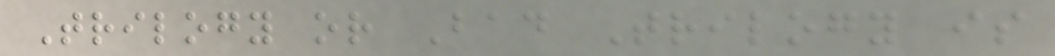Trilogy or Bad Trilogy is
